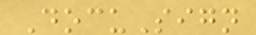DocuSign
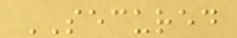SECURED
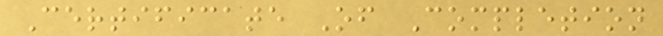Certificate Of Completion
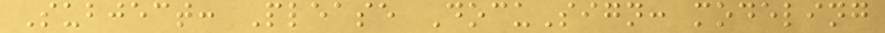Subject: Please DocuSign: modeling
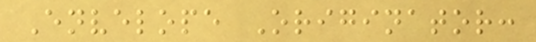Envelope Originator:
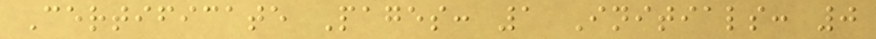Certificate Pages: 1 Initials: 0
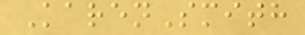KarenSmith
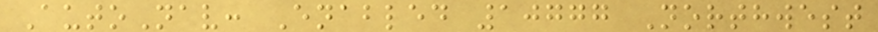AutoNav: Enabled 10777 Northwest
